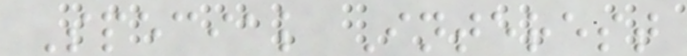Special Interest
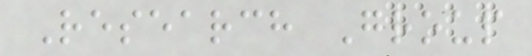Research Group
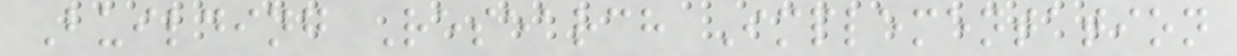Building Research Implementation
